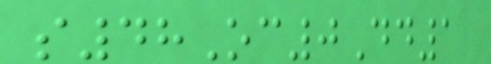s48Oc0Dd1
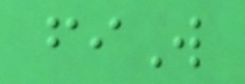fiW
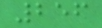256
